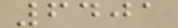6401
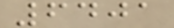6401
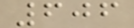606
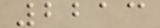2213
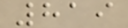819
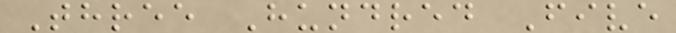Three Hundred Five
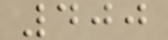400
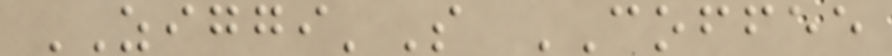ZIGGI'S COFFEE
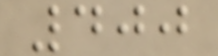400
